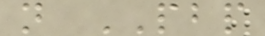n PBP
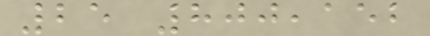25 800,152
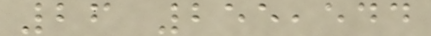26 255,544
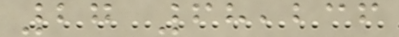27 68,236
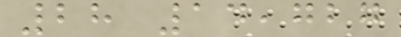28 14,727
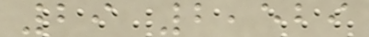29 2,529
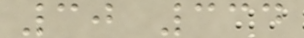30 334
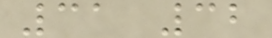31 32
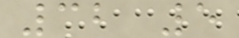32 5
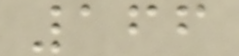166
